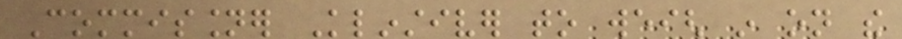Commissioner Klinstiver to weigh in on the
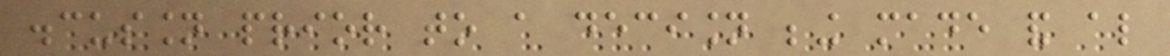discussion prior to a decision being made and also
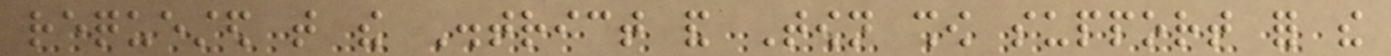requested that the District and Town show support for the
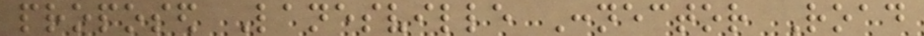proposed Lanesville Connector Road
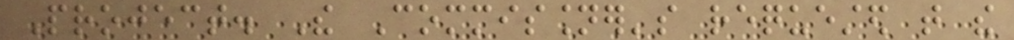Project. The Commissioner's requested that the
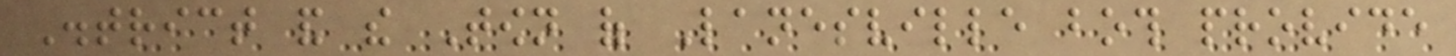District and the Town of Lanesville both provide
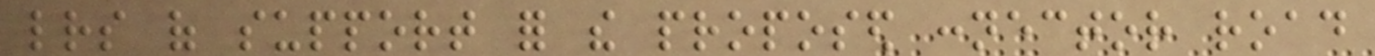letters of support for the proposed connector road
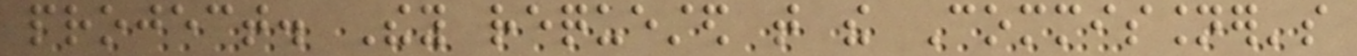project. They requested that the Commissioner's
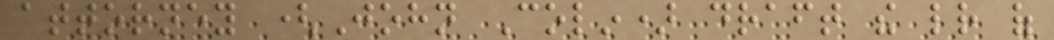attorney (John Colin) draft the letter of
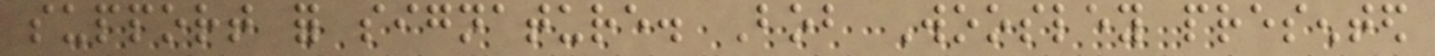support for signature. Bob Woosley presented
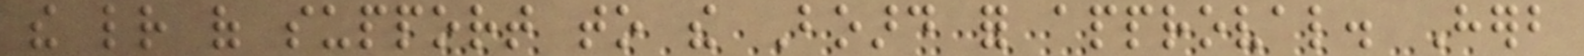the letter of support to the Board for approval. Herb
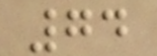74
